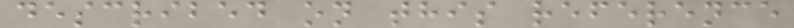described on this reference
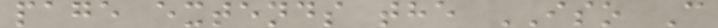page extends the ISO C
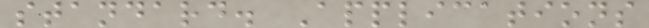standard. Applications
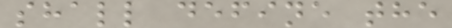shall define the
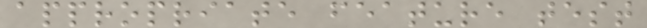appropriate feature test
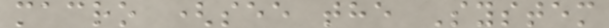macro (see the System
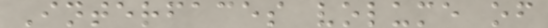Interfaces volume of
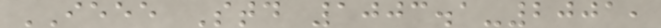IEEE Std 1003.1-2001,
